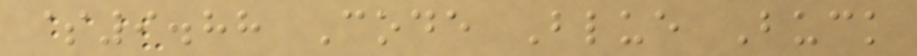$9.88 Code Blue Buck
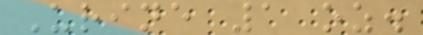Urine 1 oz.
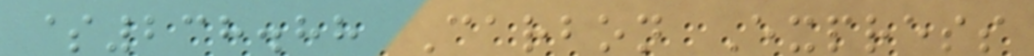$238.88 Carbon Express
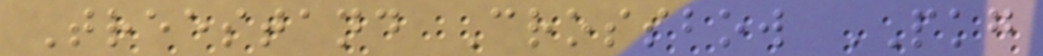Treestand Crossbow PKG
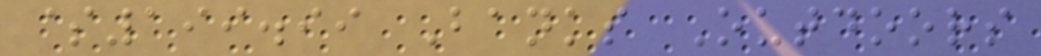$199.99 Banks Outdoors
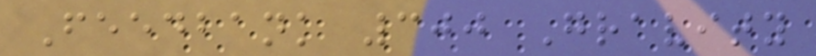Feedbank 300 Gravity
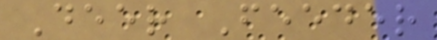Deer Feeder
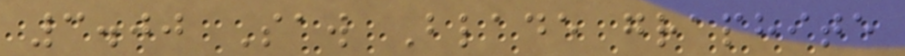3.00 Saw Blade graphite
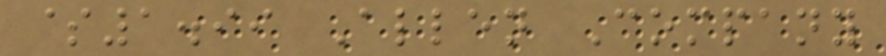$1.99 Allen Company
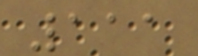111
